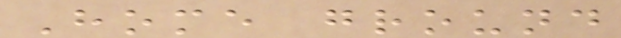Home ground
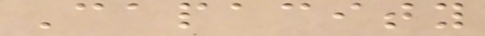Capacity
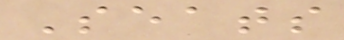Seats
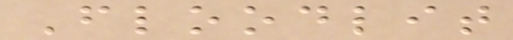Floodlit
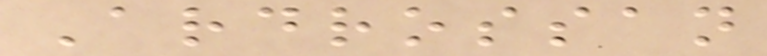Ardrossan
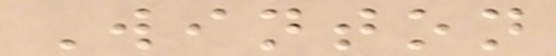Winton
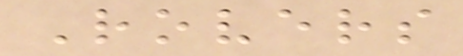Rovers
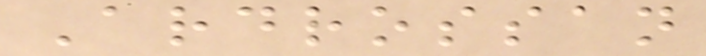Ardrossan
